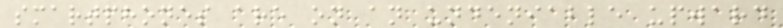smartphones are on an undeniable upward
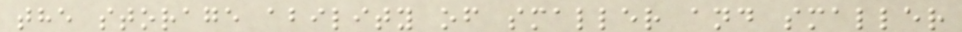the storage ability of smaller and smaller
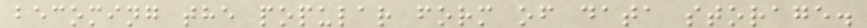becoming the popular form of data storage.
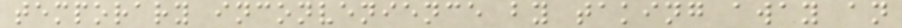temporary inconvenience by taking away an
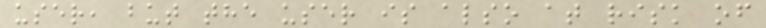user, but the user is also at risk of
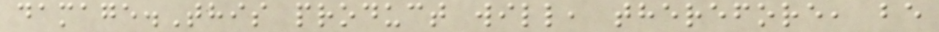damage.This product will, therefore, be
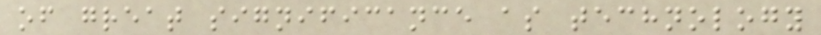of great significance as technology
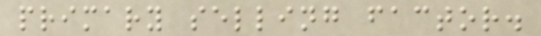primary selling factor.
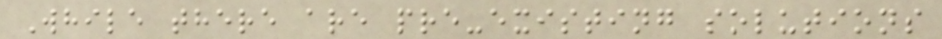While there are pre-existing solutions
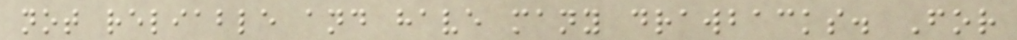not reliable and have many drawbacks. For
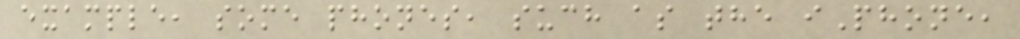example, some phones, such as the iPhone,
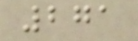271
